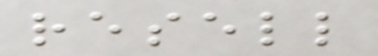resell
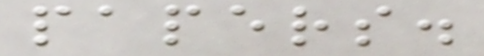papers.
